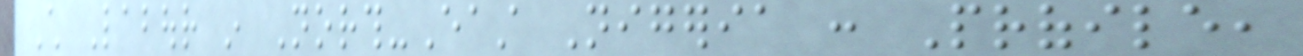Child Labour in North-East Nigeria : Profile,
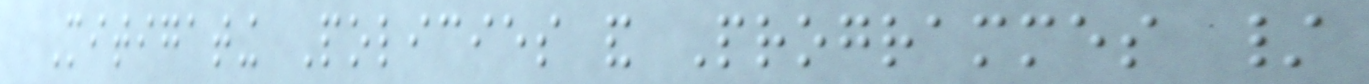Mitigating Policies and Programmes /
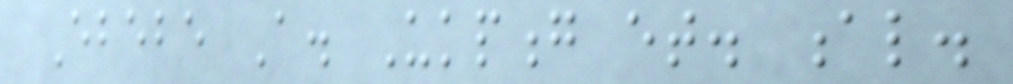Ebebe A. Ukpong et. al.
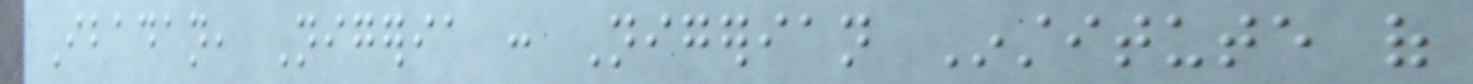Ibadan, Nigeria : Nigerian Institute of
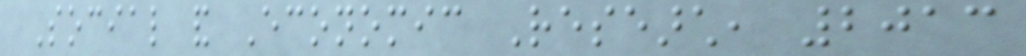Social and Economic Research, 2013
